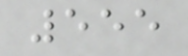555
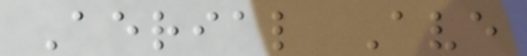Aerial Ave
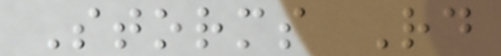Storms Rd
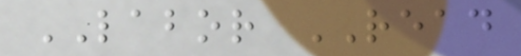LABOR READ
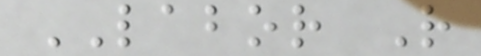LABOR R
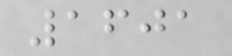1601
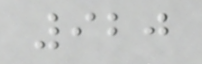920
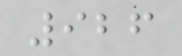926
